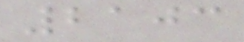2103
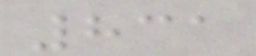831
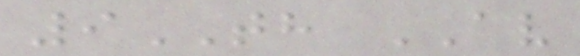9TH AV
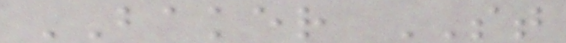BAKER ST
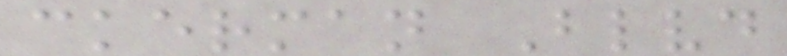ckerman Blvd
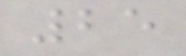25
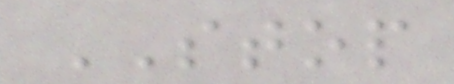STOP
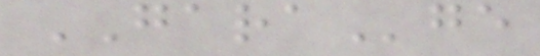GARAge
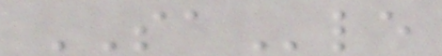SAle
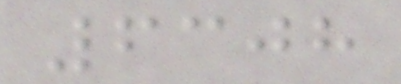6308
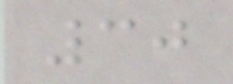30
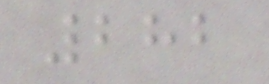282
